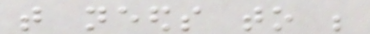that needs to be
